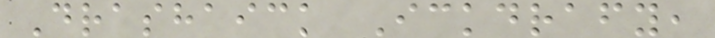Drashaick Ickdrafy,
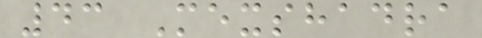43 Mexshadra
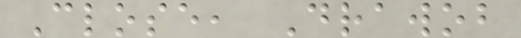Close, Drawob
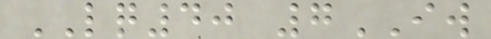LQ40 7IW
